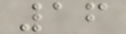16
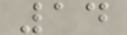14
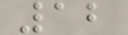12
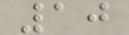10
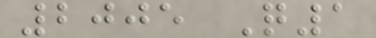2005 Q1
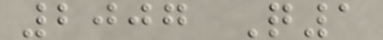2007 Q1
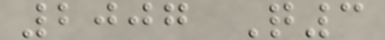2007 Q3
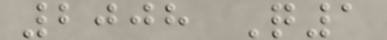2008 Q1
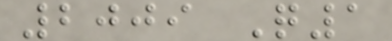2009 Q1
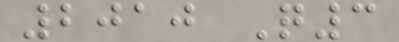2010 Q3
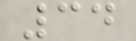34
